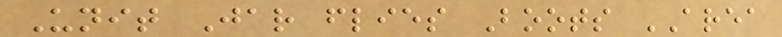Unit Jar flies Boots AREA
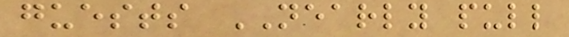guests NEARLY pull
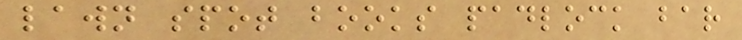lawn spot books padlock bar
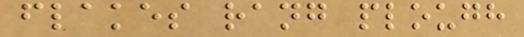flakes rang plough
